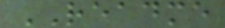README
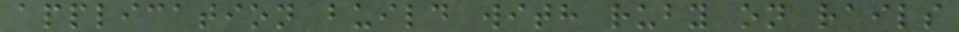application build with ruby on rails
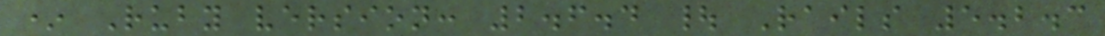* Ruby version: 2.6.4 | Rails 5.2.3
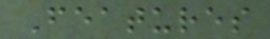Features
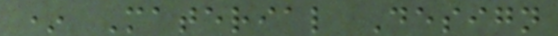* Material Design
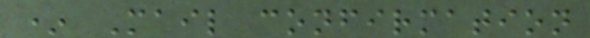* Mail confirmation
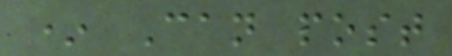* Can post
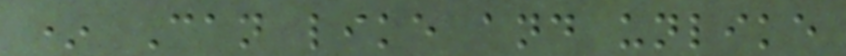* Can like and unlike
